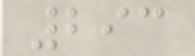293
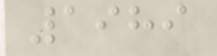1989
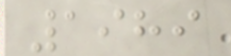1989
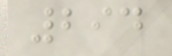294
